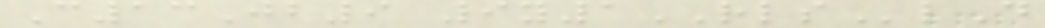C13Jb9 9y1RLSlD
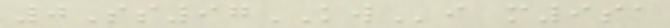0Ss97KWi m9sa
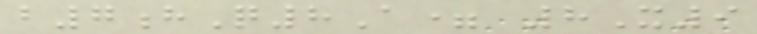b7hQ8A= 8X9
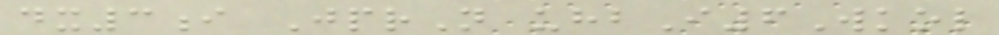dx3i JprN uhbI6Wkol
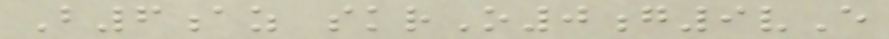B6az skrO0g9vE
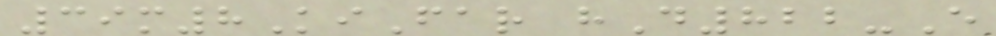39m8KiFar hD822-E
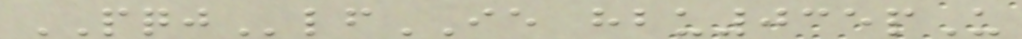PQJlfIE hbu035pU
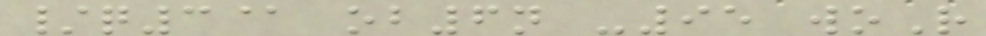/q3@ ob6n -95 woR
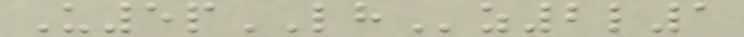U5pLHz2l1
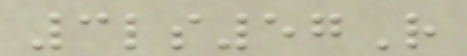3ls57R
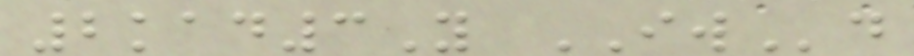2kad3Y IWd
